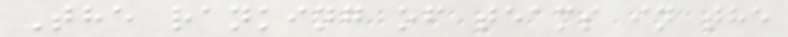The ranking of teams in the
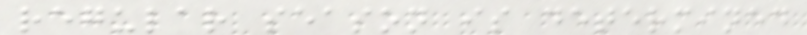regular season is determined
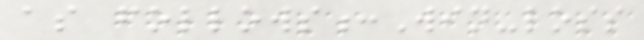as follows:Win-loss
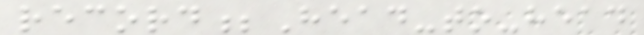record;Head-to-head
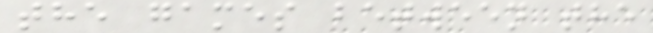the games between the
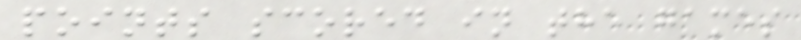points scored in the games
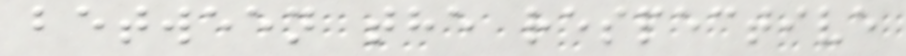between the respective
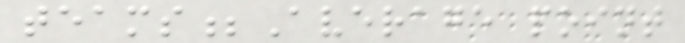teams;Average point
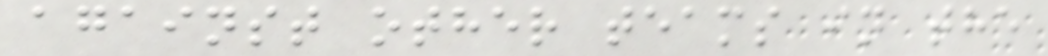against other teams in the
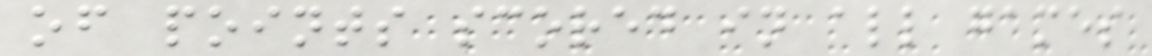of points scored in all games
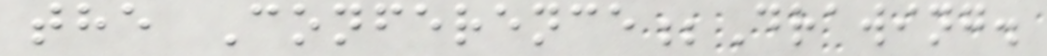the Conference;Drawing.
